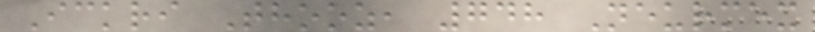Ickri Thooz, 748 Neurmex
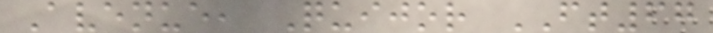Avenue, Quijor FT67
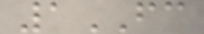1FC
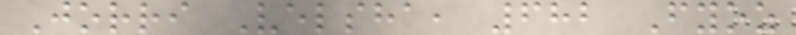Jorri Velsha, 682 Fyoz
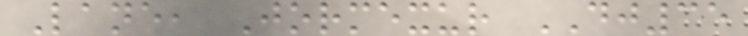Lane, Jormexur DJ35
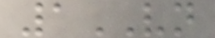1VN
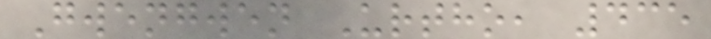Gwengwen Urtho, 435
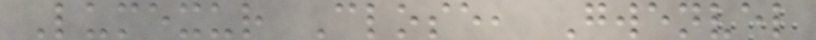Lumexur Close, Gwenvel
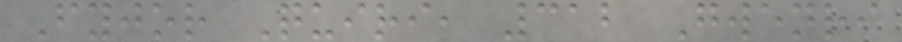Fyjor Quiri, 312 Gwenri
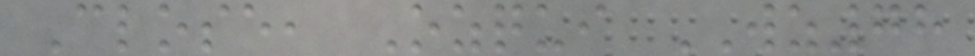Close, Ozqui WZ78
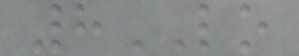8LO
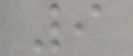9
